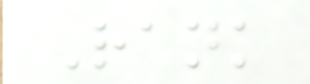Rank
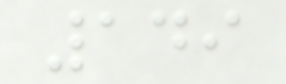149
